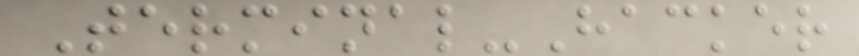Terminal-Hacker
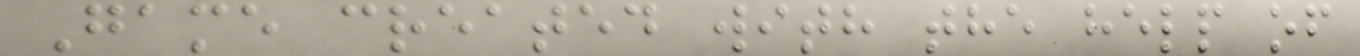Game created with the help of
